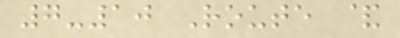7-10 Route &
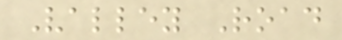Valley Road
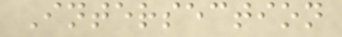Intersection
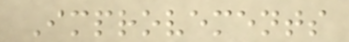Improvements
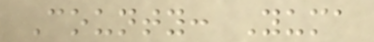County: Yuma
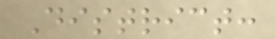District:
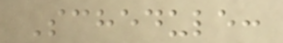Schedule:
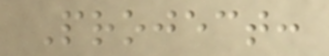Project:
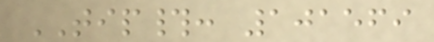TIP#: 101569
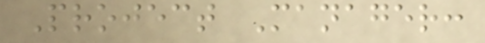Project Manager:
